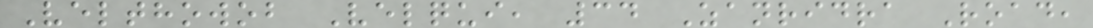Velthowob Velqui, 34 Zanridra Road,
